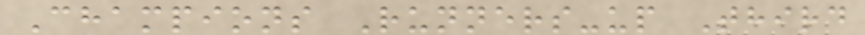Champions Runners-up Third
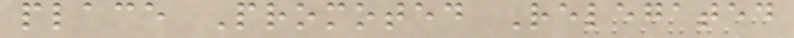place Promoted Relegated
